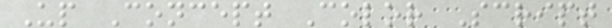Up Concept Color Script
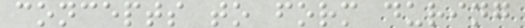concepts to form during
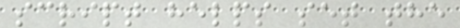script helps set the
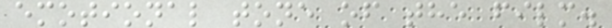emotional tone of the film.
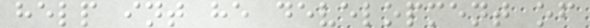help int he development of
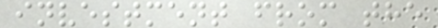investment from the
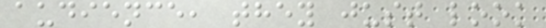audience, they just look
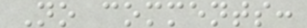No comments:
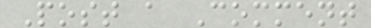Post a Comment
